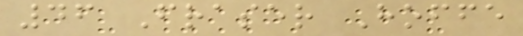46 Fraser Hoffe
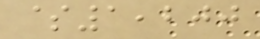$1,200
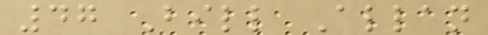47 Bill Allan
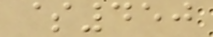$450
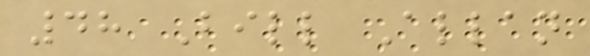48 Bill Allan
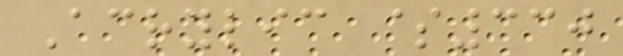Acrylic $330
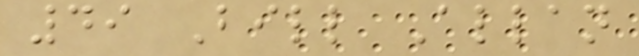49 Bill Allan
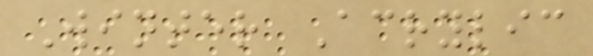Winter Acrylic
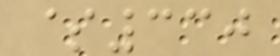$330
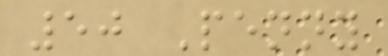50 Penny
